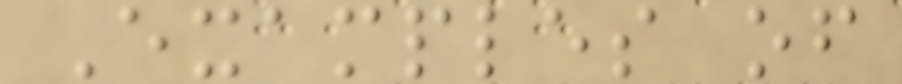Examples of
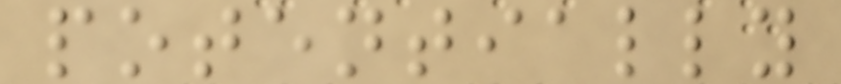potentially
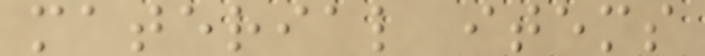material items
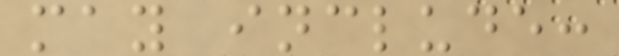may include:
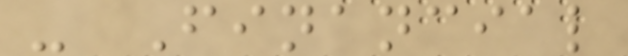- Financial
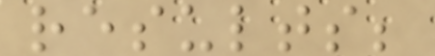results;
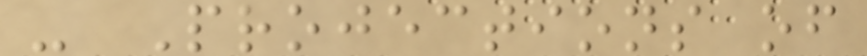- Projections of
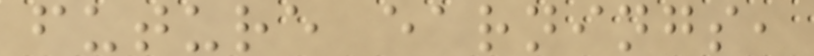future earnings,
